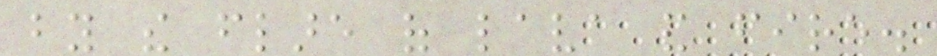by the flare of lava and fire.
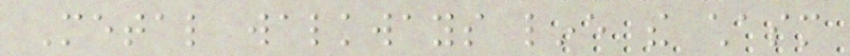Metal walkways line the chasm
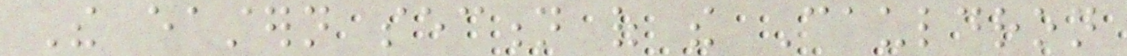The eastern section of the Cauldron
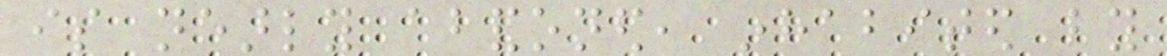is nearly abandoned, inhabited by
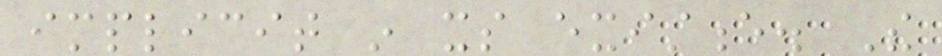implicit in its existence. The
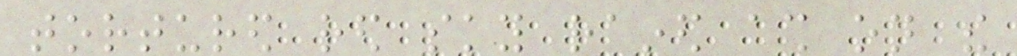tortured red sky rained ash on the
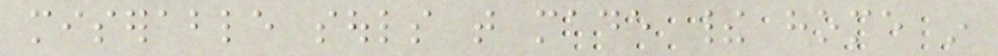miserable souls that made their home in
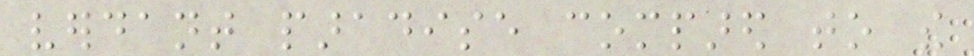verdant paradise compared to the
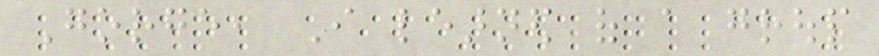Gorge, I learned of a group
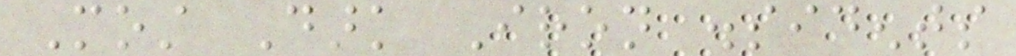Most Dark Iron dissidents
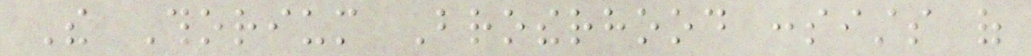The Thorium Brotherhood consists of
